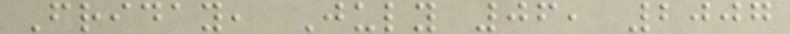Friday, July 06, 2007
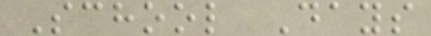School Days
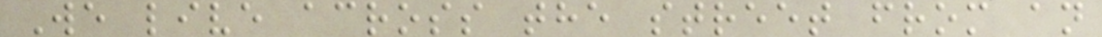We live across the street from an
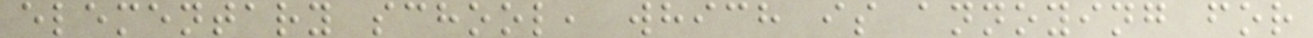elementary school, which is annoying for
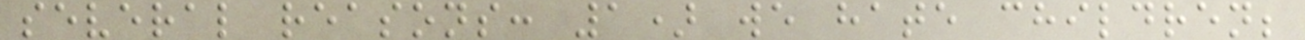several reasons: 1) we hate children;
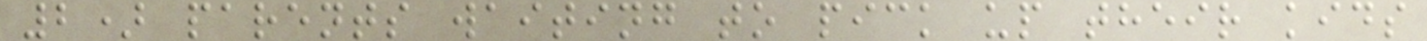2) parents waiting to pick up their kids
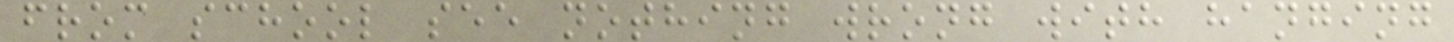from school see nothing wrong with hanging
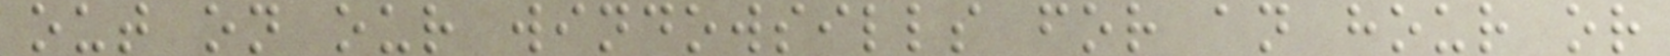out on our windowsills for an hour or
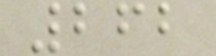262
